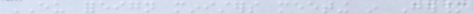EU foreign ministers meeting in Germany
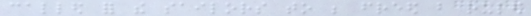called for the sailors to be freed but ruled
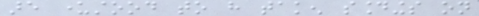are understood to have taken soundings on
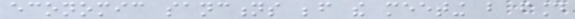economic sanctions before the meeting but found
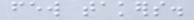few takers.
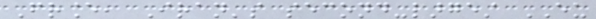France, Iran's second-largest EU
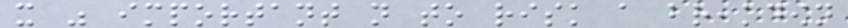it was important not to risk a breakdown
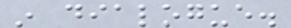in dialogue.
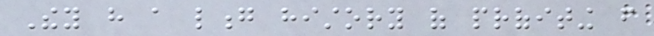They have a long history of profiting from
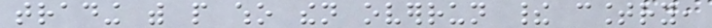trading with people who then overrun their country,
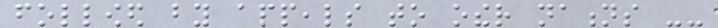followed by appeals to other nations --
